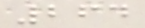264
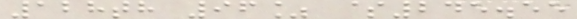128th 96% $245.55
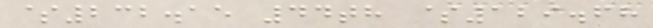$232.15 44th $129.68
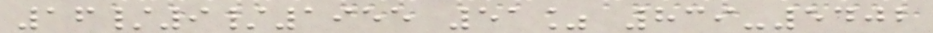16/9/1955 51% 839-5402
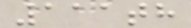111th
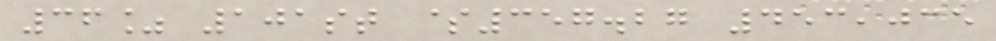36% 101st $357.27 453,035
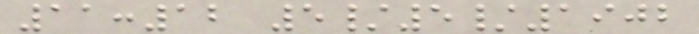11:12 5/5/1902
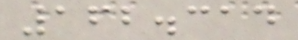162.314
